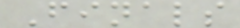Finals
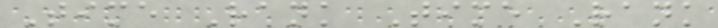Time Rank Time Rank
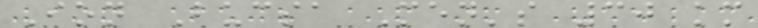Ion Bucsa Men's 30 km
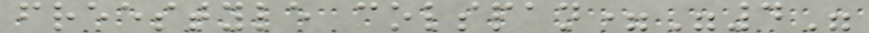freestyle colspan="4"
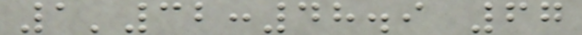1'32:48.9 67
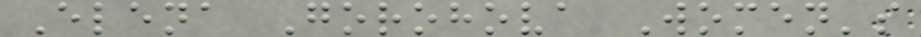Elena Gorohova Women's
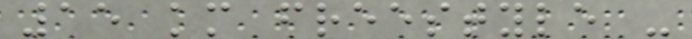15 km freestyle -
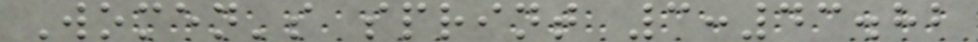Women's sprint 3:43.82
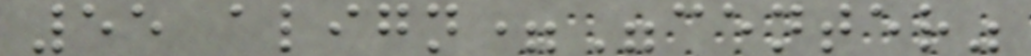55 align="center"
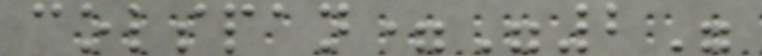colspan="2"
